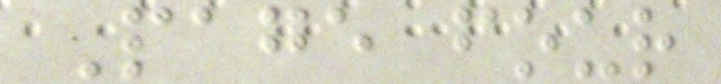Page four
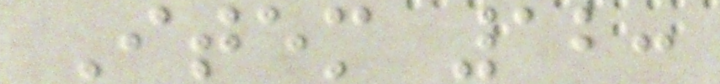Item 12:
